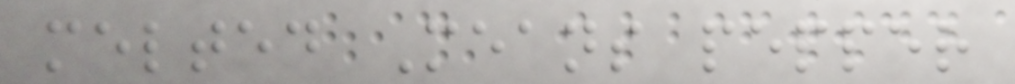melted Means pepper
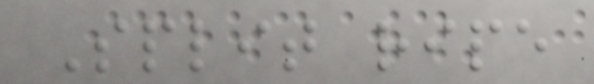Split ripe
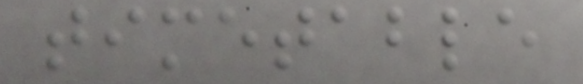timetable
